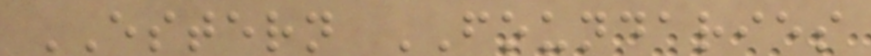ESTERN FOUNDARIES
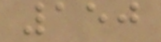150
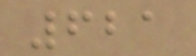621
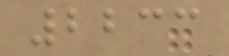2233
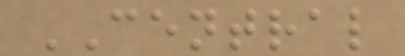CENTRAL
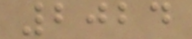2024
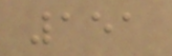151
